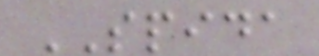SPIDA
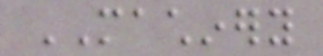MACHINERY
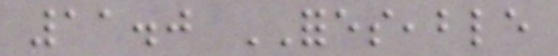11.0 FORESEABLE
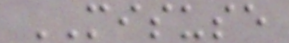MISUSE
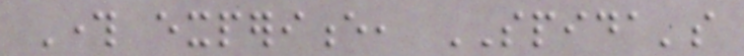Through experience, SPIDA's
